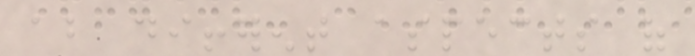about different aspects of
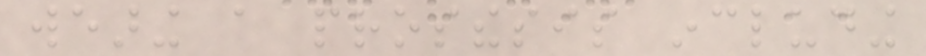wearing a prosthesis including
